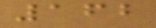162
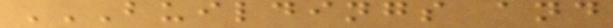BUILDINGS AND
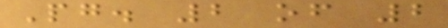Pg. 2 of 2
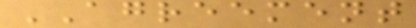AGREEMENT
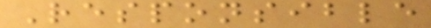Responsible
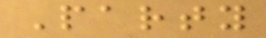Party
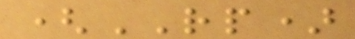(RP)
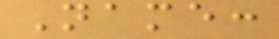Name:
